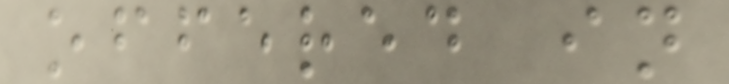offered in
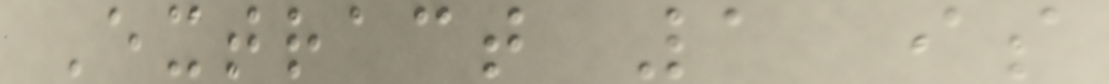Extract 1 is
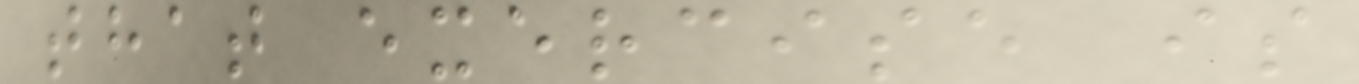that exercise is
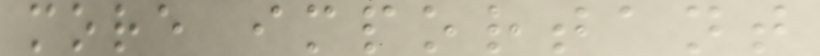more important
